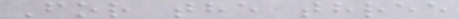For the three
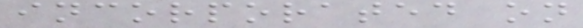incorporated on
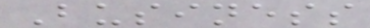Business
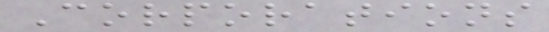Corporations
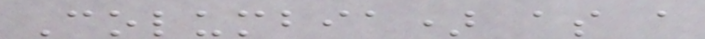Columbia) as a
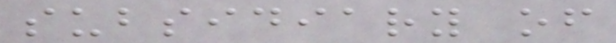subsidiary of
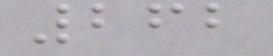262
